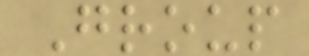Group
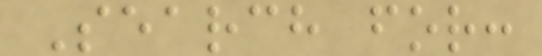Search for:
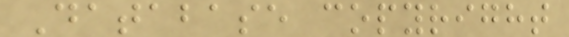Database copyright
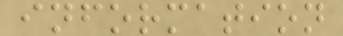information
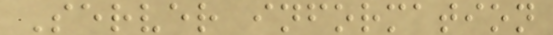Server information
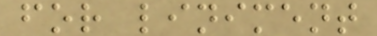for liniment
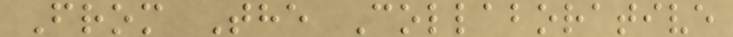From The Collaborative
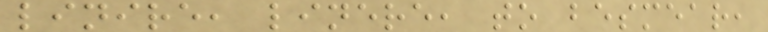linire, linere, to besmear,
